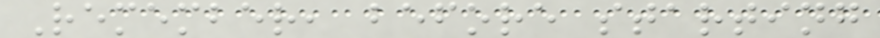Remember, before starting
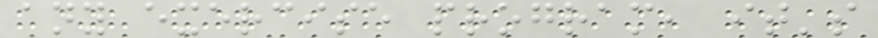any exercise program, it's
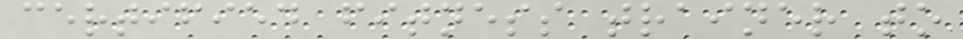certified fitness trainer to
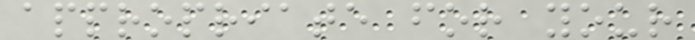appropriate for your
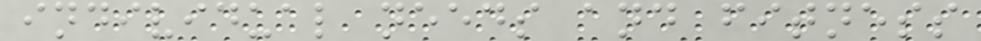individual needs and fitness
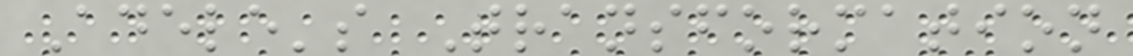Adele's Transformation
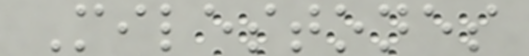Milestones
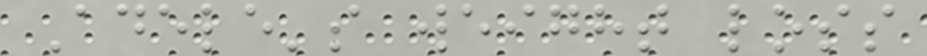Adele's weight loss
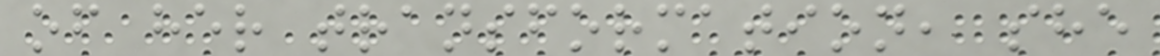of her transformation, she
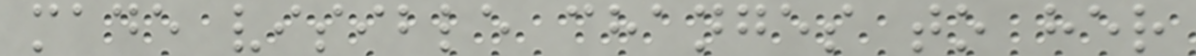made visible changes to her
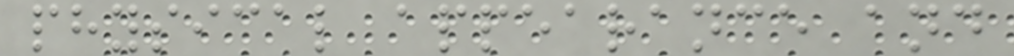physical appearance and
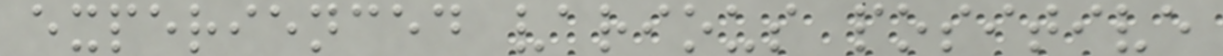experienced various positive
